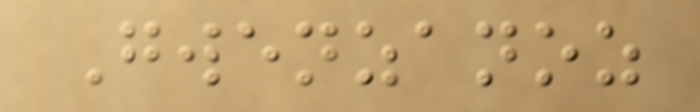Gwenzanoz
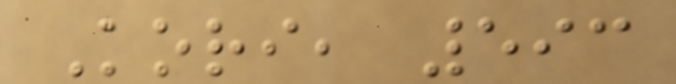Kori, 593
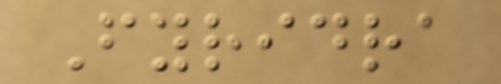Fyridra
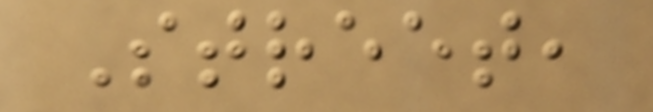Street,
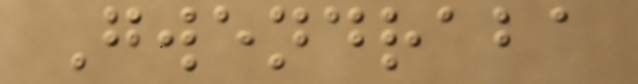Gwendraba
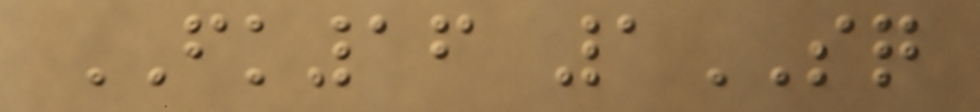FK16 1SQ
